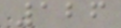126
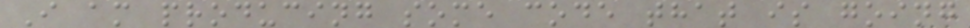I am producing some code that is going
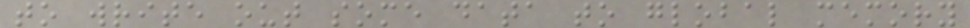to write out some data to global memory
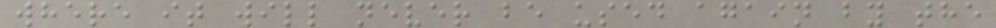where it will never be used again by the
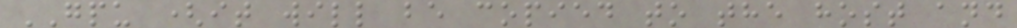GPU (it will be copied to the host and
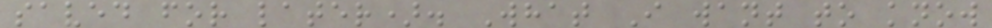saved for later). What I want to know
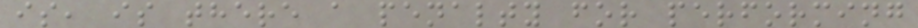is, is there a penalty for performing
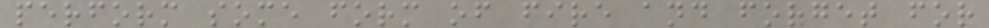perform some form of fire and forget for
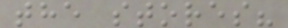the stores?
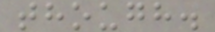though.
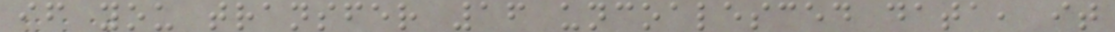if you transfer 16 uncoalesced data, it
